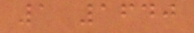1 1640
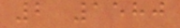2 1580
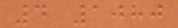4 1080
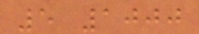5 1000
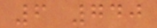6 740
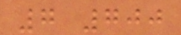7 700
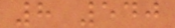8 540
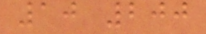10 200
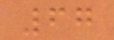67
